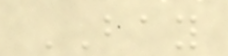BAY
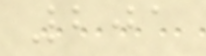201
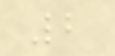2
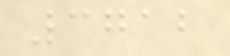3712
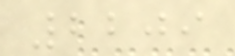2209
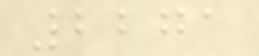2271
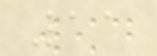11
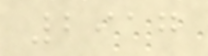2917
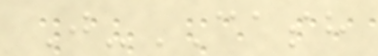J-CASH
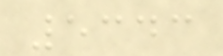5343
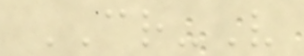CR-V
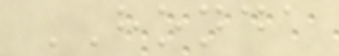HONDA
